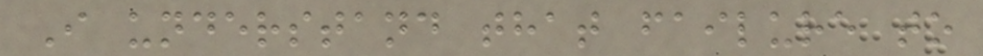I understand that failure to
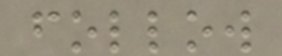follow
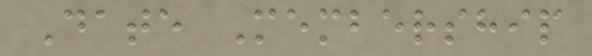Date Membership
